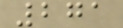271
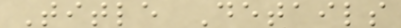Title Details
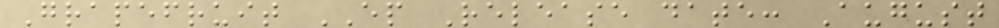Grapefruit EP Release date: August
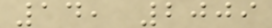14, 2009
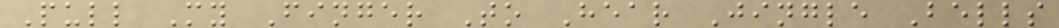Pull My Finger To Hear Jingle Bells
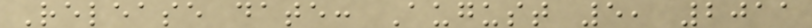Release date: August 5, 2011
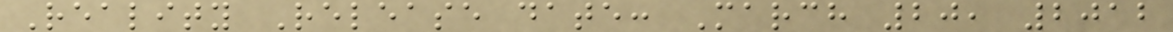Reality Release date: March 20, 2012
